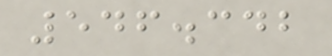546.342
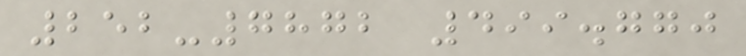252-7872 499.770
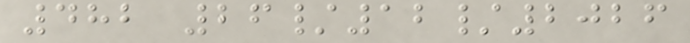482 26/12/2026
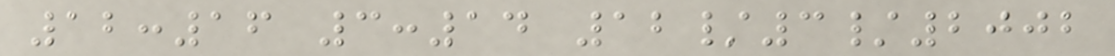12:16 3:14 12/3/2002
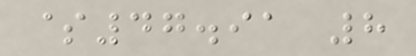$47.91 8
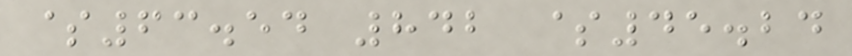$63.54 842 $45.24
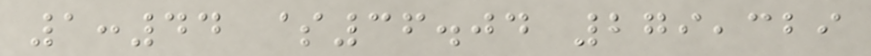1:44 $36.04 279,329
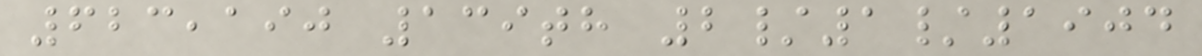623,190 139th 2/1/1904
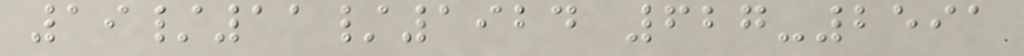19/11/1924 627-2591
